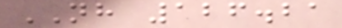NH 126.21
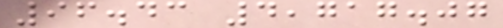96.43 4,717.07
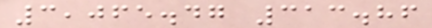3,065.47 313.86
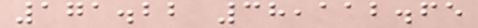171.22 38,112.65
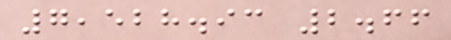7,528.93 2.66
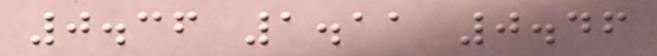0.36 1.11 0.46
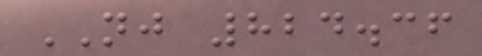NJ 824.36
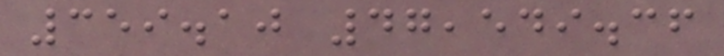359.10 47,549.36
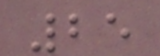25
